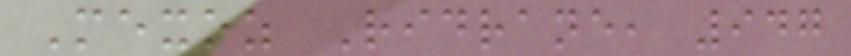Mexoz Ridrane, 947
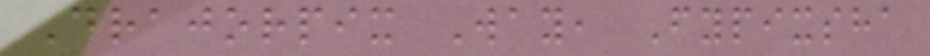Drajorpix Way, Fypixsha
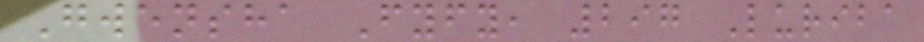Gwensha Fyfy, 297 Luriba
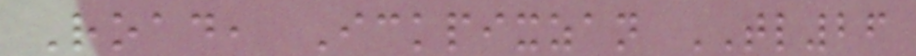Road, Ickpixzan TL26
